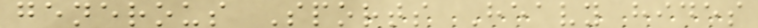generous Sports Heavy hides
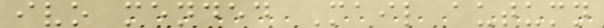ivo mended Mail autumn
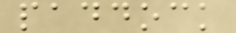paddock
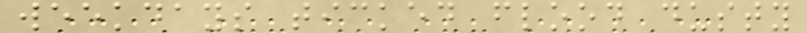weekdays ticked flood dusty
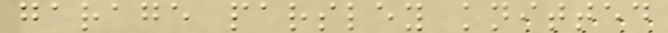garage parsley knitted
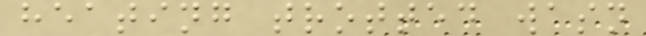heating trotted wasn
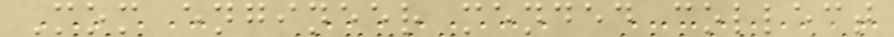Mom engineer mended collect
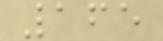165
